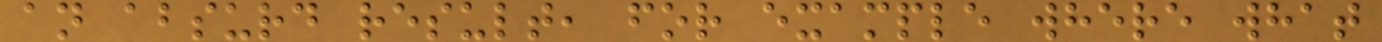an absurd result, for example where what
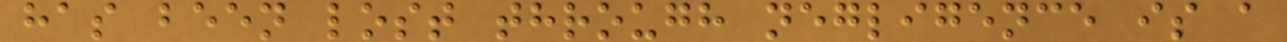has been lost through negligence is a
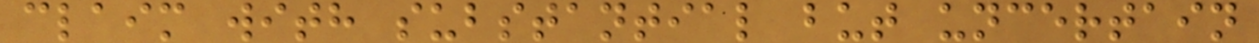claim with substantial but uncertain
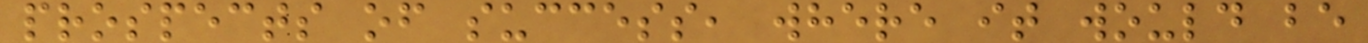prospects of success, where it would be
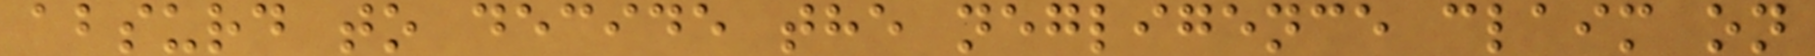absurd to decide the negligence claim on
